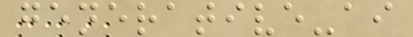generative-ai
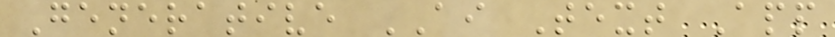Generative AI Text App
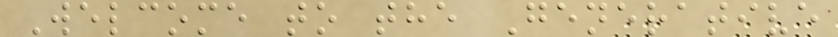Welcome to the Generative
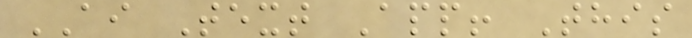AI Text App! This
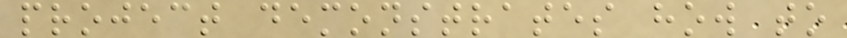project demonstrates how to
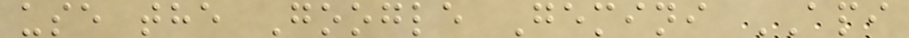use the Google Gemini API
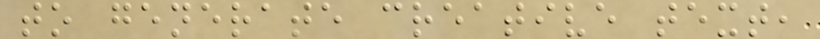to generate creative text,
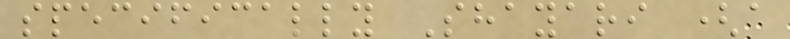specifically Shayari (a
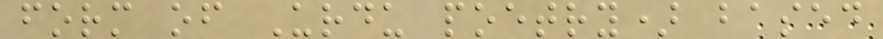form of Urdu poetry) based
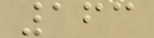163
